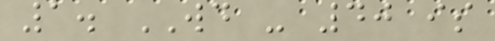1. WD - 40 is
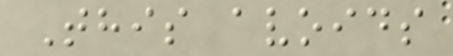This avoids
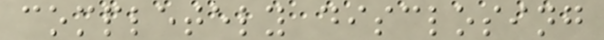completely disclosing
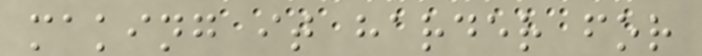making it harder for
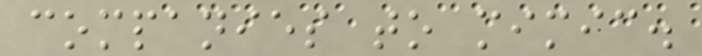companies to mimic.
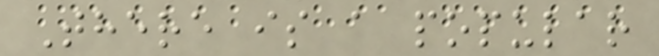There is a popular
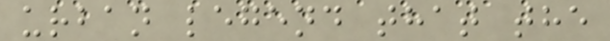urban legend that the
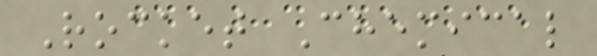Rocket Chemical
